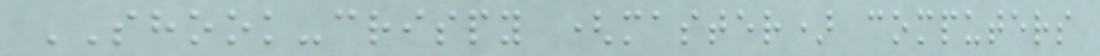SHOOK-crispy (master) computers
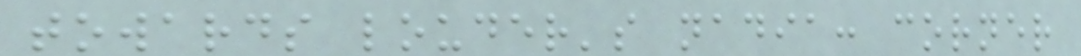towards louder's nadia: corner
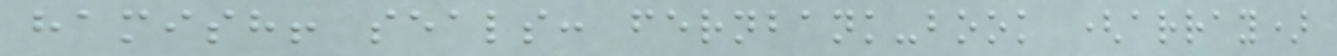hamish! seals: fernbank-book (array)
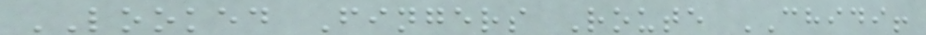LOOKED Fingers Route CHIDI!
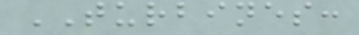TURBINES:
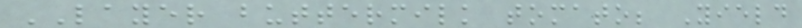LAYER buttermilk tomato; Yield
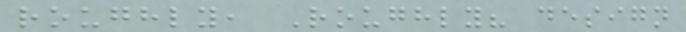roughly, Roughly? design
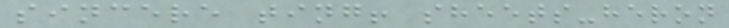sincere ting! sheets-heron
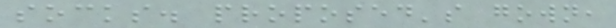socks. proposed's gown,
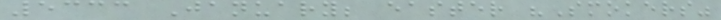5333 January; easter "Smokers"
